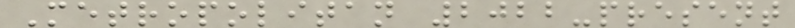Metropolitan 2022-present
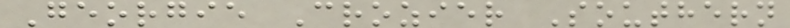Georgie Crozier Southern
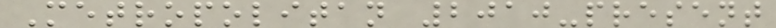Metropolitan 2010-present
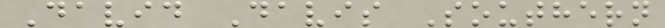David Davis Southern
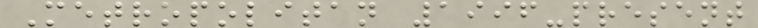Metropolitan 1996-present
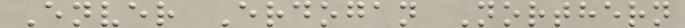Enver Erdogan Northern
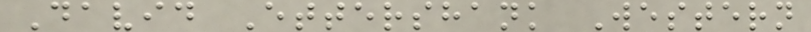David Ettershank Western
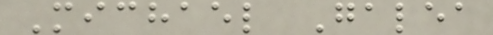Michael Galea
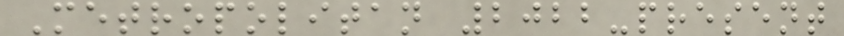Metropolitan 2022-present
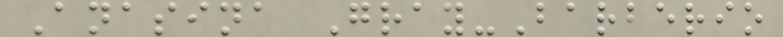Anasina Gray-Barberio
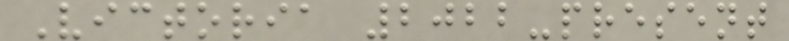Victoria 2022-present
